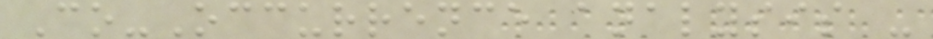Co-Occurrence analysis -
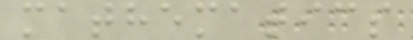mathematics
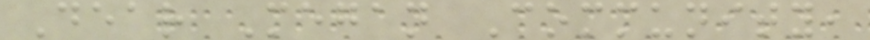Dear Megan Community,
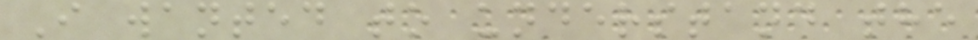I wanted to understand the
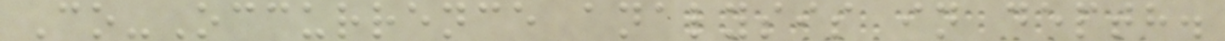Co-Occurrence analysis in depth.
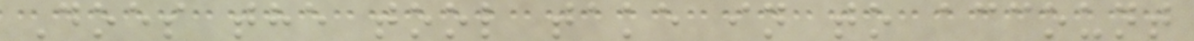Does the tool take in to account
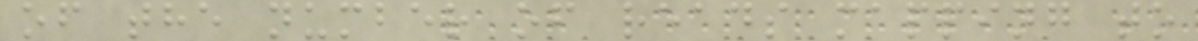of the number of reads mapping to
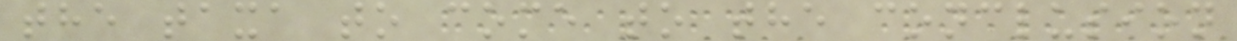the taxa to come to the conclusion
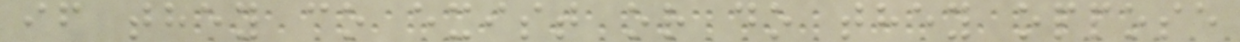if they co exist or do they oppose
